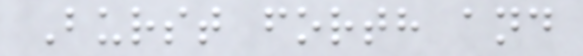Burst forth and
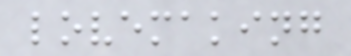lovemaking
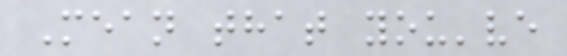Mean that you've
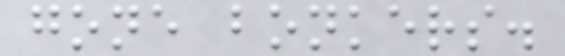gone bonkers.
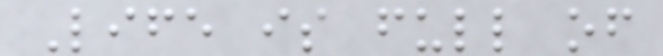Life is full of
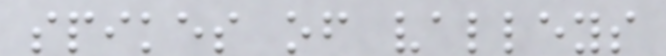spikes of valleys
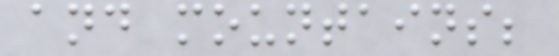and mountains;
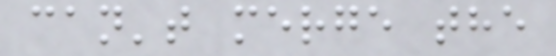can't merge the
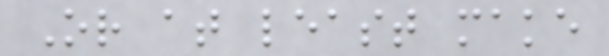Or at least make
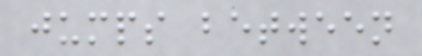jumps between
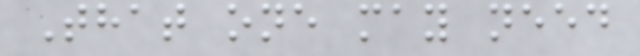That one may need
